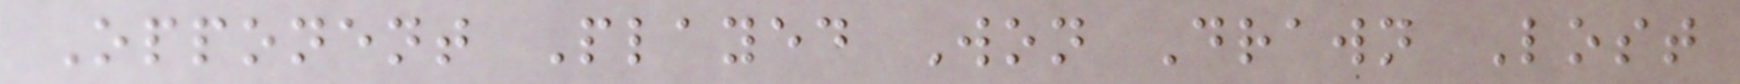Opponent Played Won Drawn Lost
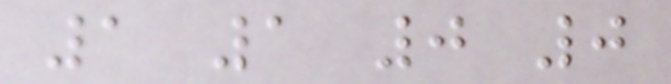1 1 0 0
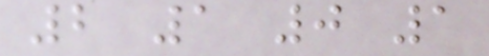2 1 0 1
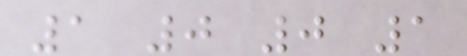1 0 0 1
